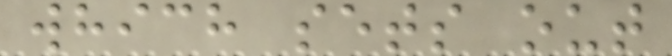which sets out
